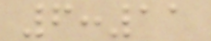6:11
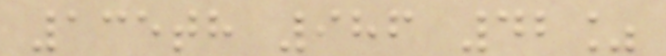135th 986 42%
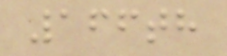166th
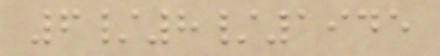6/8/1945
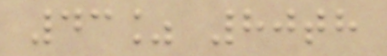43% 80th
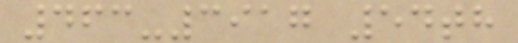463-3917 54th
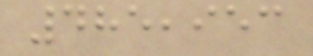485,953
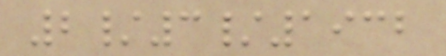2/3/1932
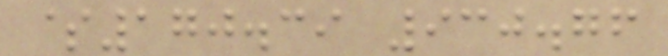$170.39 930.76
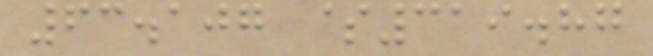63.107 $319.87
